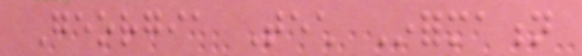Georgia Tech Information
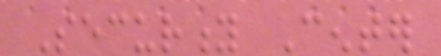Security Center
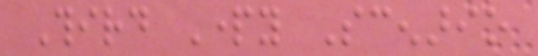Third Party Scenario
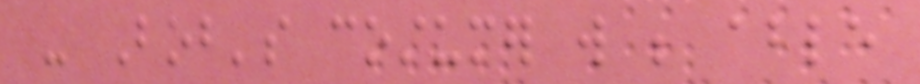- Bob's costumer will be able
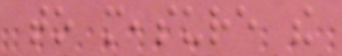to measure the
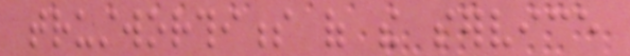trustworthiness of the service
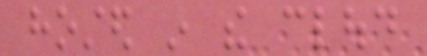hosted in the cloud
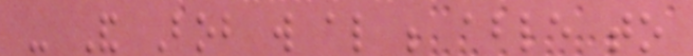- And Bob will also be able to
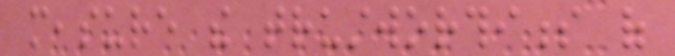measure the trustworthiness of
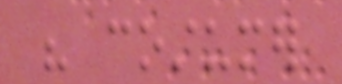his costumer
